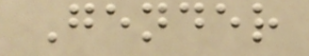Gender
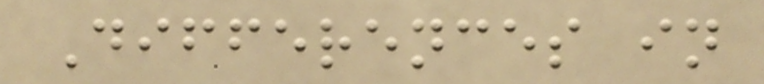Differences in
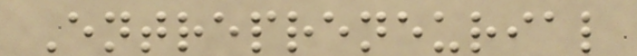Entrepreneurial
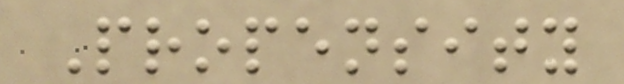Propensity
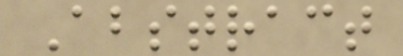Abstract
